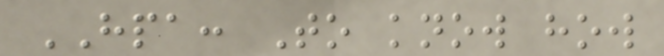HPA: To know how
